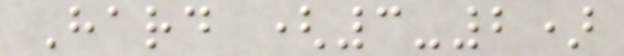Hard (3-2)
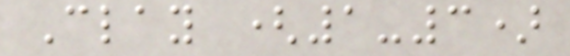Clay (1-3)
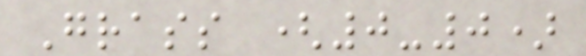Grass (0-0)
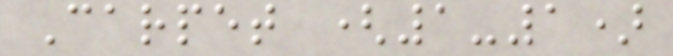Carpet (1-1)
